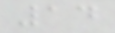14
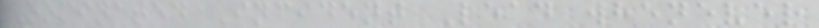Nominated Incident Lead whenever
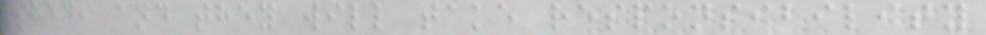shed, and they will take responsibility
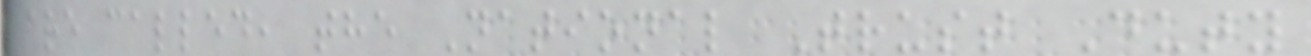are called, the National Trust Duty
